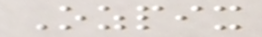Ozpix
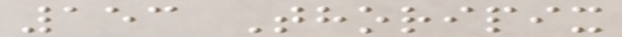153 Thoripix
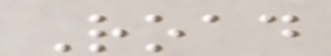Road
